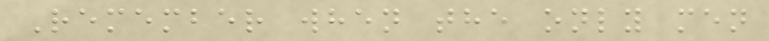Remember when the only men
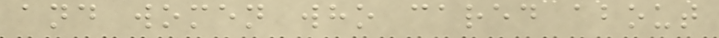and women who cared about
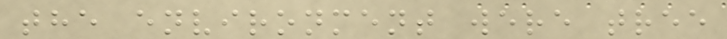the environment were tree
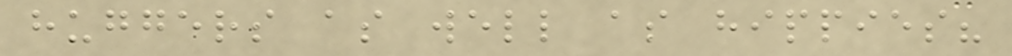huggers as well as hippies?
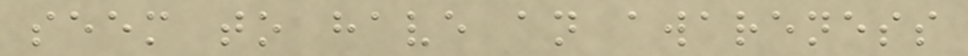seem to have an awareness
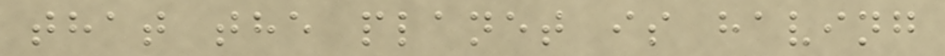that the planet is having
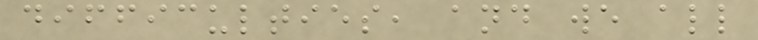difficulties, and we all
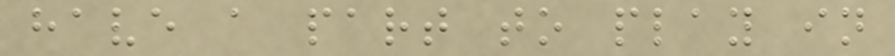have a part to play in
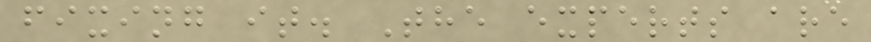fixing it. The experts are
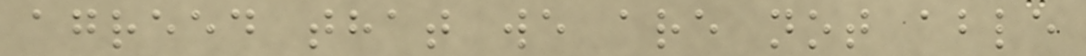agreed that we are not able
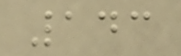143
